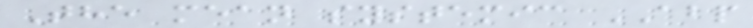The mean systemic ABP
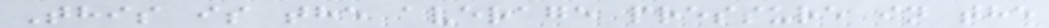This is the average pressure in the
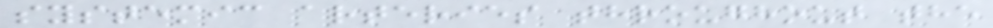systemic arteries throughout the
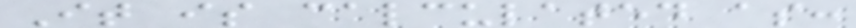It is calculated as:
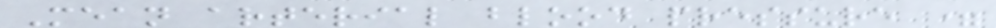Mean arterial blood pressure =
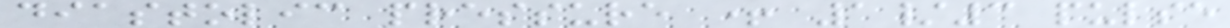diastolic pressure + 1/3 pulse
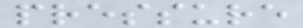pressure
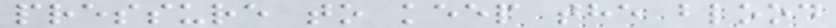pressure to keep the blood
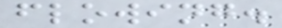flowing.
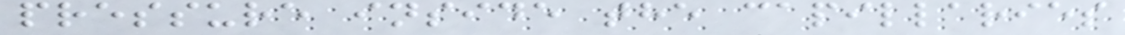pressure inside the capillaries
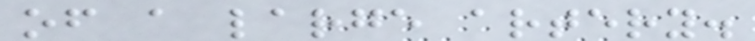of a large artery.
